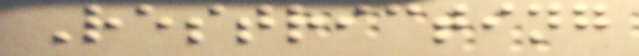Restricting
